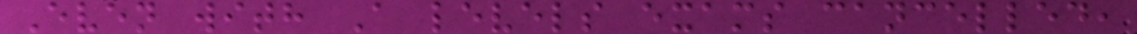Even with A levels exams cancelled,
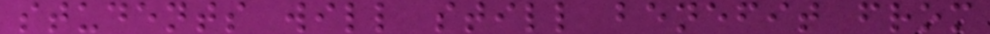students will still benefit from
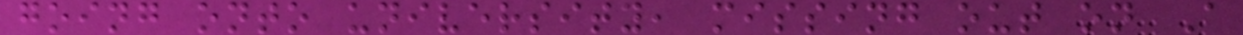going onto university, missing out on A
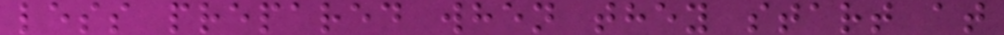less prepared when they start at
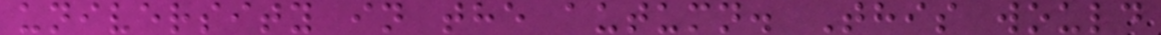university in the autumn. This would
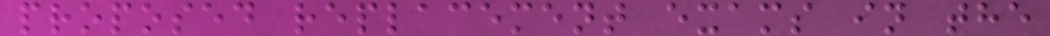proposed replacement exams in the
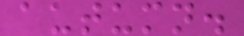autumn.
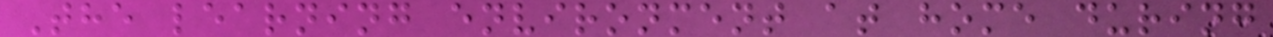The learning environment at home during
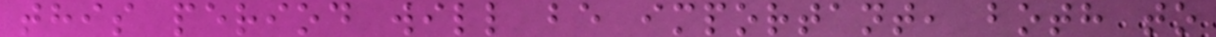this period will be important, both to
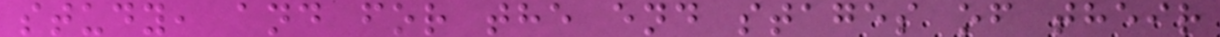study, and for the end stages of their
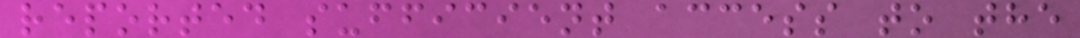reported sufficient access to the
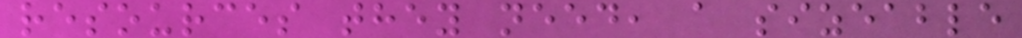resources they need, a sizeable
